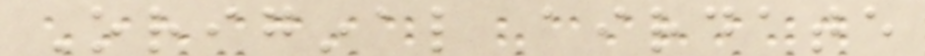Original airdate
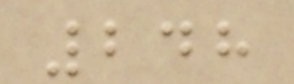248
